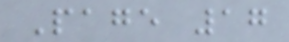Page 17
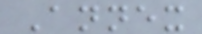Annex
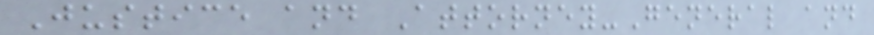Justice and Attorney-General and
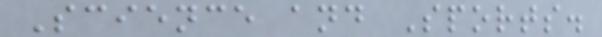Science and Sports.
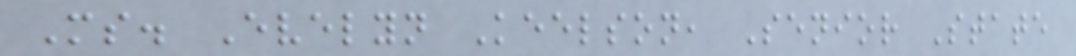Ms. Evelyn Keelson, Senior State
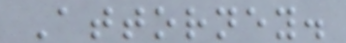Attorney.
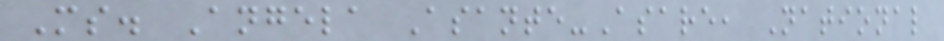Ms. Angela Asante-Asare, National
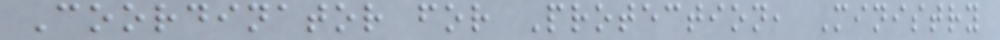Coordinator for Protection, Ministry
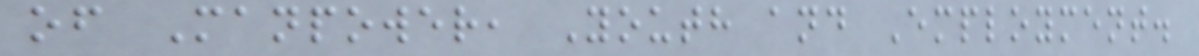of Manpower, Youth and Employment.
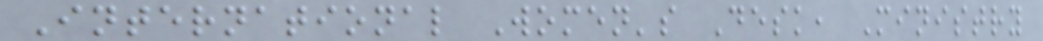International Women's Desk, Ministry
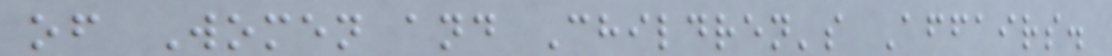of Women and Children's Affairs.
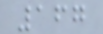167
